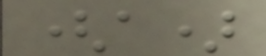(a)
